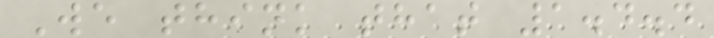We think that 1.4.4
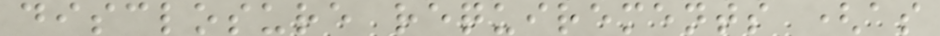disclosure requirements (as
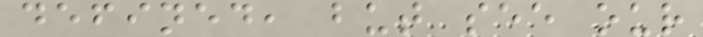defined, but see our
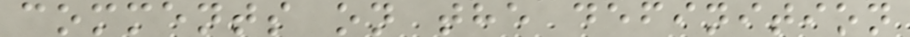comments on the definition
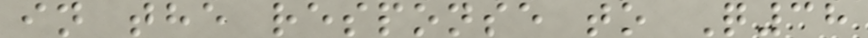in the response to Q38
